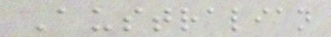Australian
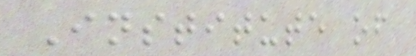Institute of
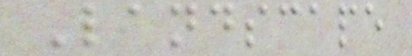Landscape
